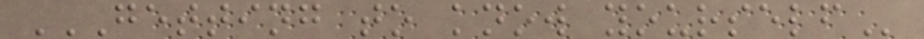GETTING TO KNOW YOURSELF
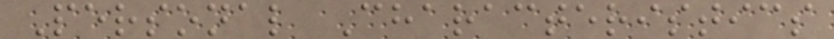Personal Characteristics
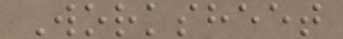Worksheet
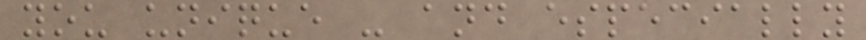you unique - and especially
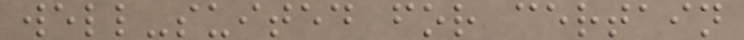well-suited for certain
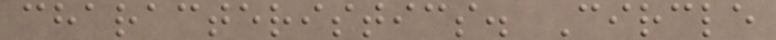characteristics. Circle
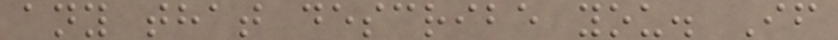any that describe you. If
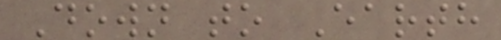Down to Earth
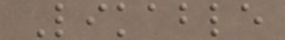Likable
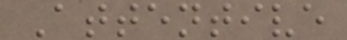Attentive
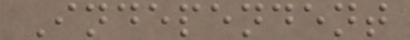Independent
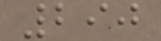290
